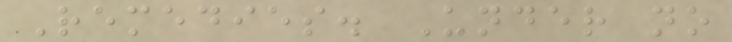Remedies. Under no
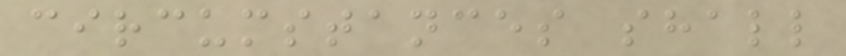circumstances shall
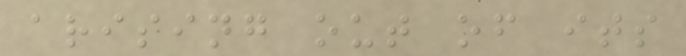arising out of its
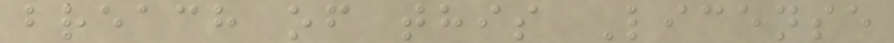breach of this License
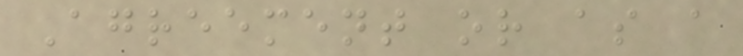Agreement or as a
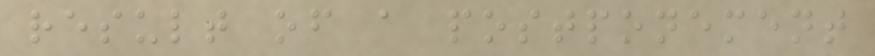result of a postponement
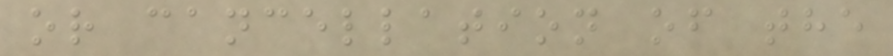or cancellation of the
